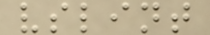vslint
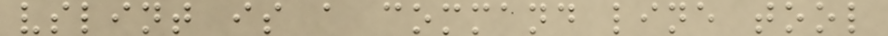vslint is a command line tool
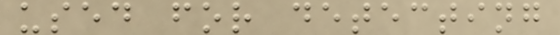used for detecting
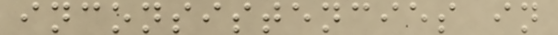inconsistencies in
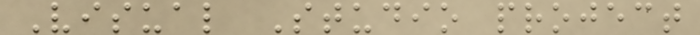Visual Studio project
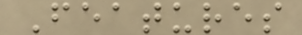Features
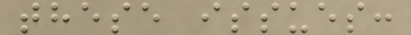these issues:
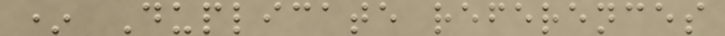* Duplicate references
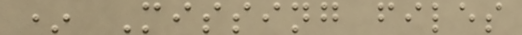* Missing files
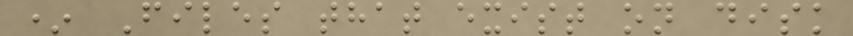* Files that exist on disk
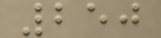250
